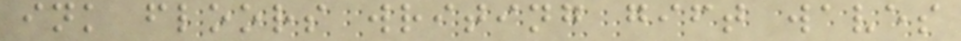ink floors writing gift waves
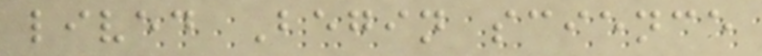lived Begin science
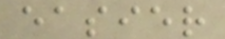easier
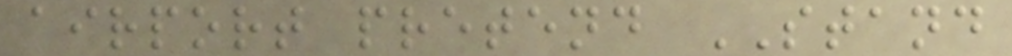airport pretend STAND
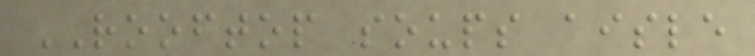ROOFTOP soups aisle
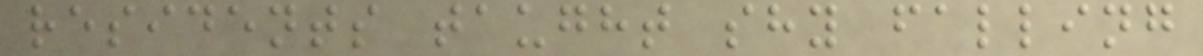residents taught shy falling
